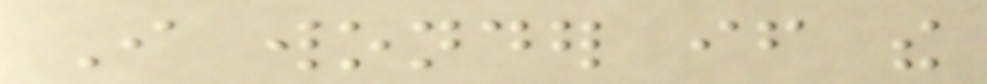I wonder if the
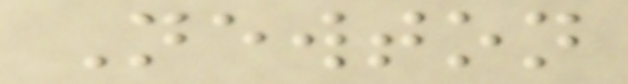Newton
